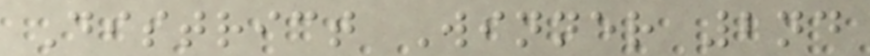District Winner 2nd
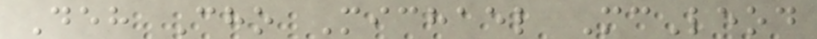Deh Cho Michael McLeod
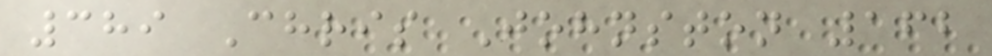389 Chris Johnston 162
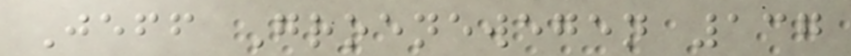Jeff Groenewegen 137
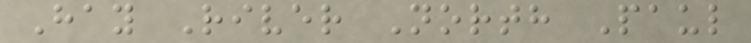Hay River North Paul
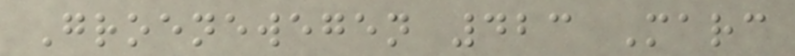Groenewegen 423 Marc
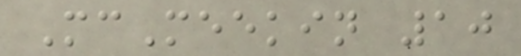McMeekin 10
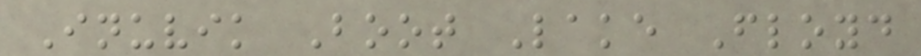Inuvik Boot Lake Floyd
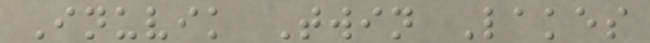Inuvik Twin Lakes
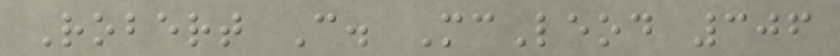Robert C. McLeod 306
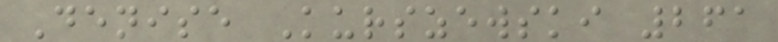Denise Kurszewski 261
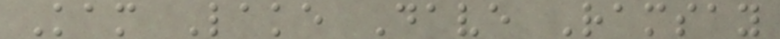Kam Lake Dave Ramsay
